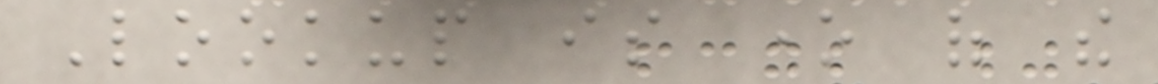Lookup is one of the
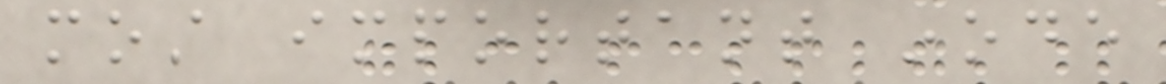most important inode
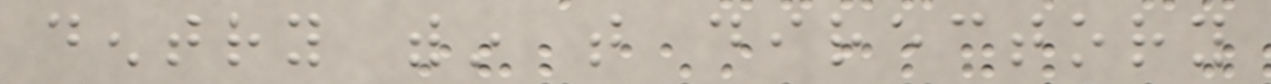dentry within that directory
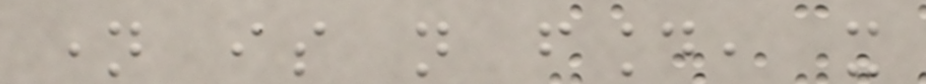name is not found, it
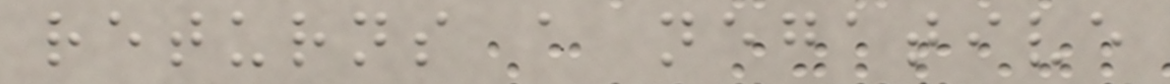returns a negative
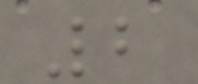2
